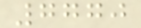7770
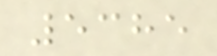5385
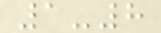1-8
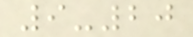9-20
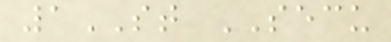1ST SECU
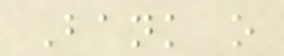Bank o
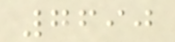7690
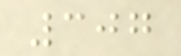307
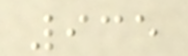935
